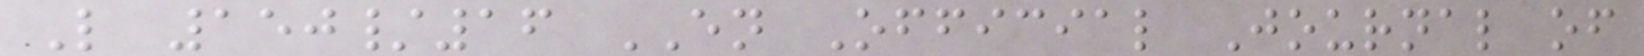L 150/16 EN Official Journal of
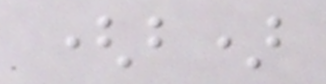(b)
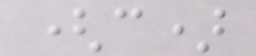(c)
